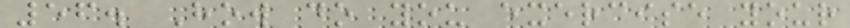56. How do you exercise your
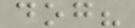dog?
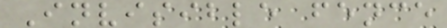Invisible fence
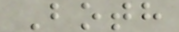Both
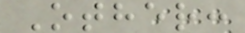Other:
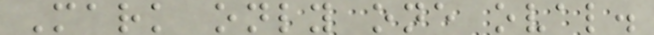Mark only one oval.
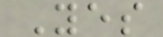Yes
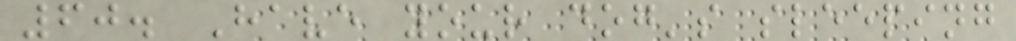60. Have your dog's sleeping
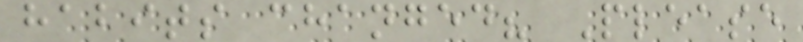habits changed? Please
